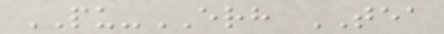PU-ERH TEA
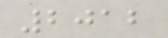2012
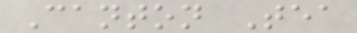Canton Tea
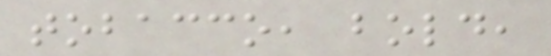tobacco, bold,
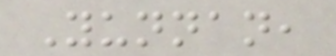Yunnan,
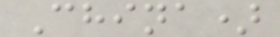China)
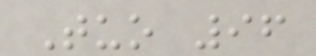Tuo 96
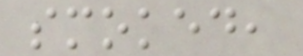smoked,
